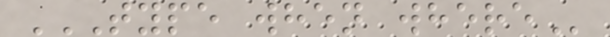TYPE WHEN WHERE
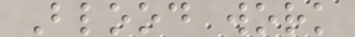Blood work
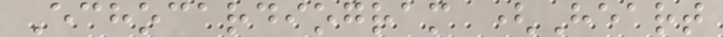Echocardiogram (Heart
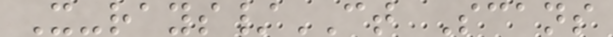X-rays/CT Scans
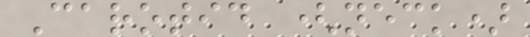Carotid (neck)
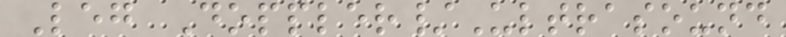Leg Doppler/Ultrasound
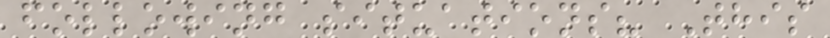following situations? This
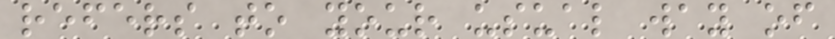refers to your usual way of
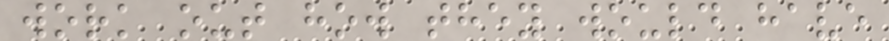work out how they would have
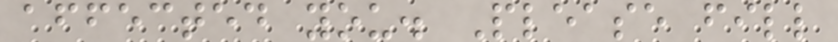affected you. Please fill
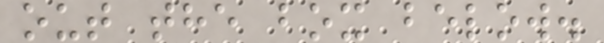out the box below.
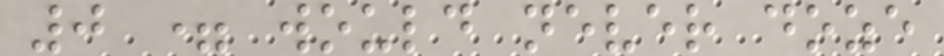0 = would never doze
